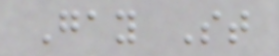Gay St
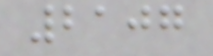2107
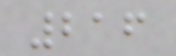216
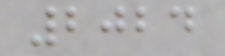2024
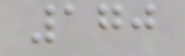170
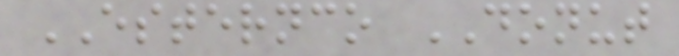ESTERNCO DONUT
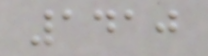1410
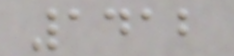1412
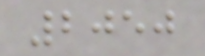2050
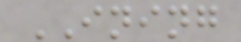INING
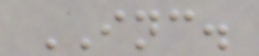INC.
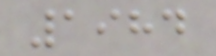1984
